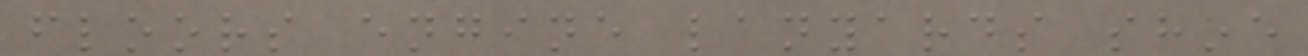floors engine lanyards shoe
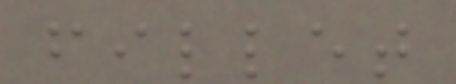fillet
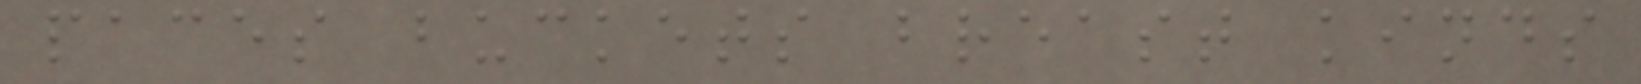paces buckets breast kinds
